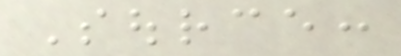Source:
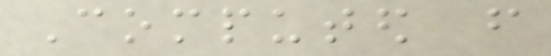Computed from
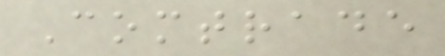Comtrade
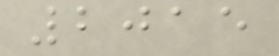2015
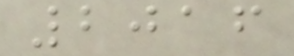2016
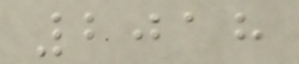2018
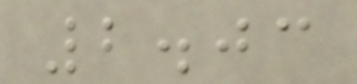2.03
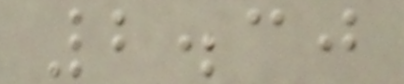2.30
